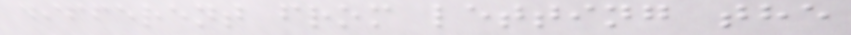different from letting the
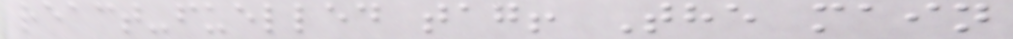react-fuelled tag! The main
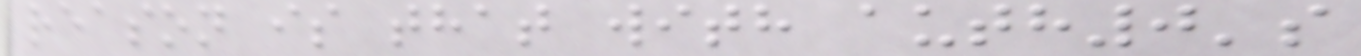reason is that with auth0's
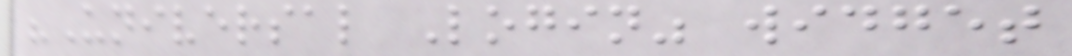"Universal Login" widget
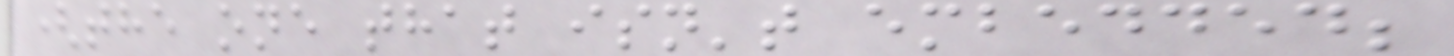(the one that isn't embedded;
